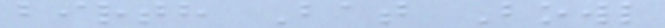birth Bat Bowl
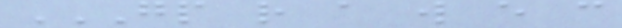GP R A W E C
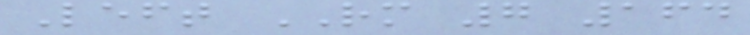Left RM 7 164
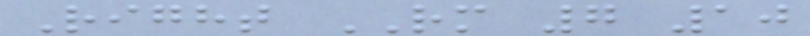Right RM 7 10
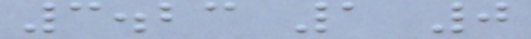3.23 1 0
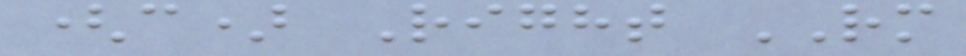(c) Right RM
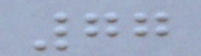77
